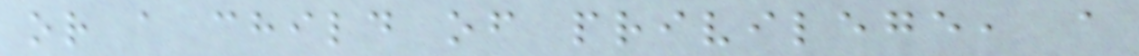or a child of privilege, a
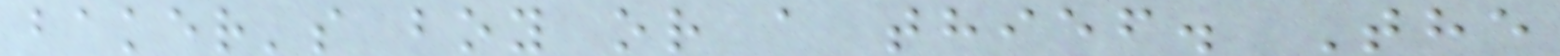baker's boy or a thief. The
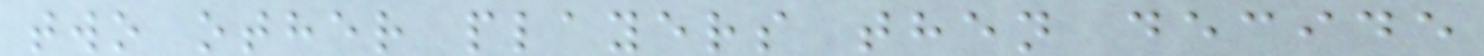two other players then decide
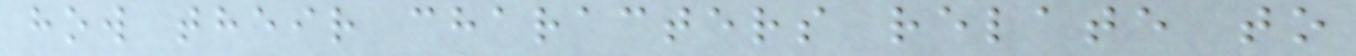how their characters relate to
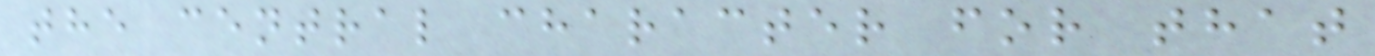the central character for that
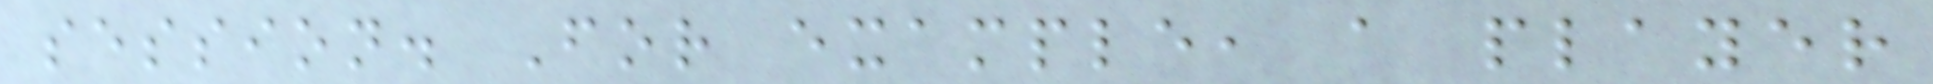session. For example, a player
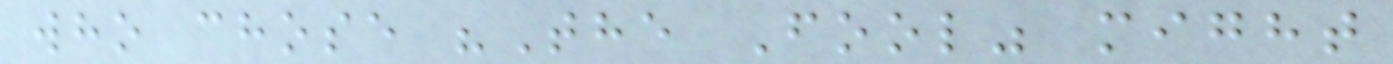who chose "The Fool" might
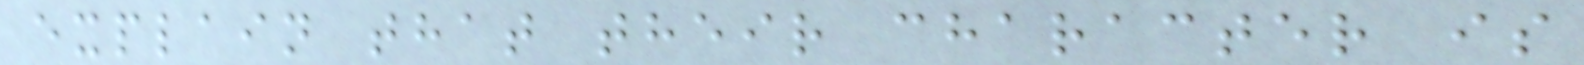explain that their character is
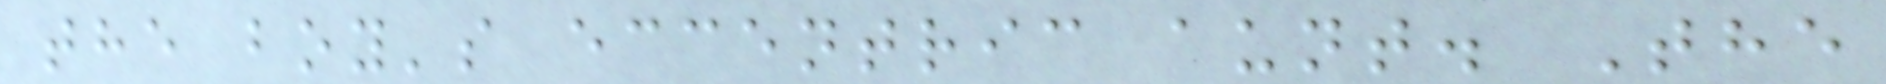the boy's eccentric aunt. The
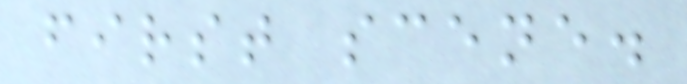first scene.
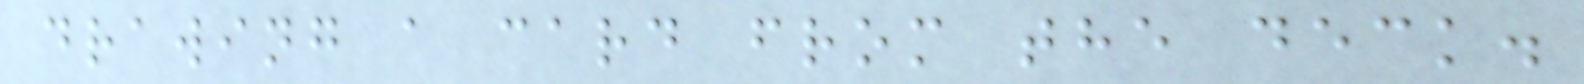drawing a card from the deck.
